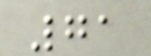71
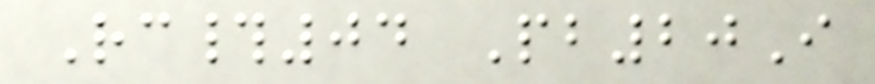Rc#04 Pb20I
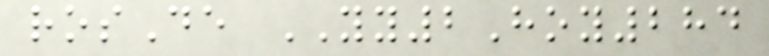rosDe YY2Hoy284
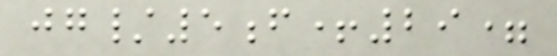jg/5f+29=
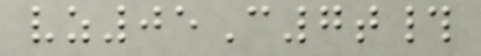vz05C7t#
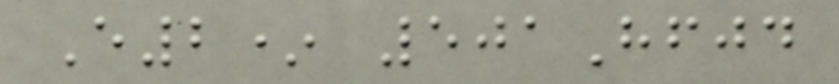E2* 501Hfjd
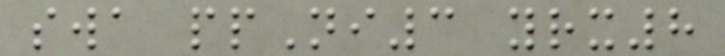swa ppNi3 yrx8
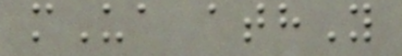mUa athY
